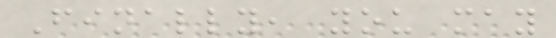Finally, you may
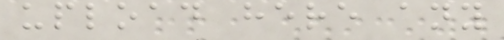upload here any
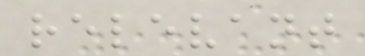relevant
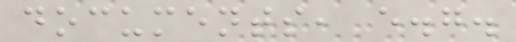documents, e.g.
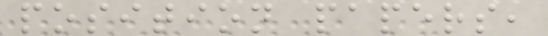position papers,
